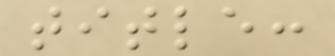title:
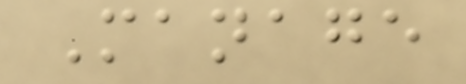Manage
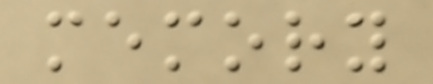memory
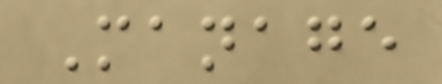Manage
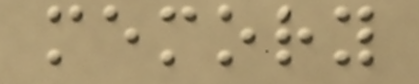memory
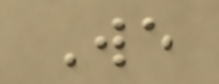We
